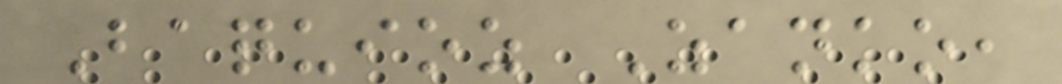Baquioz Zanko,
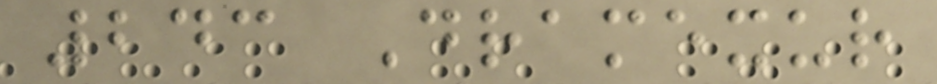243 Dramexur
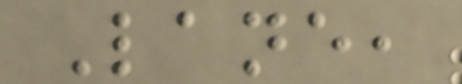Lane,
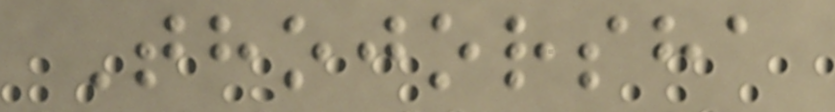Thojorsha
